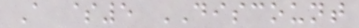A $5 DISCOUNT
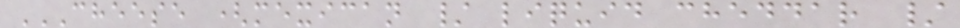CHEESE (MEXICAN / LIQUID CHEDDAR /
